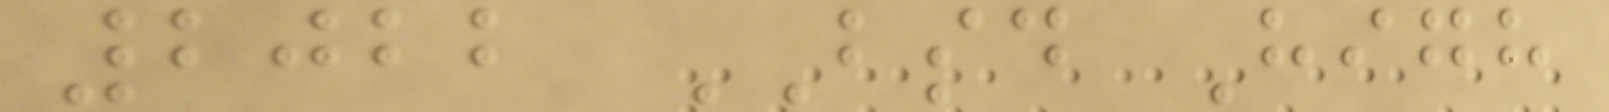2022 BSD High
